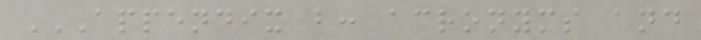APPENDIX B: ACRONYMS AND
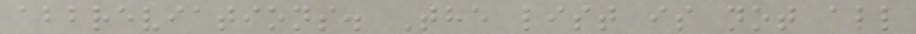abbreviations. The list is not all
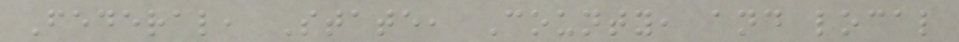Federal, State, County, and local
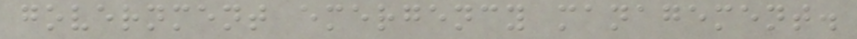government emergency management.
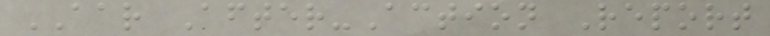AAR After-Action Report
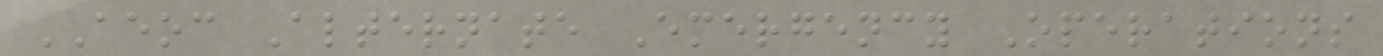AEOC Alternate Emergency Operations
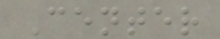Center
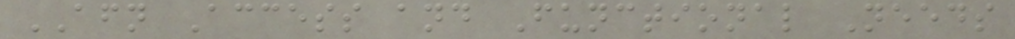AFN Access and Functional Needs
